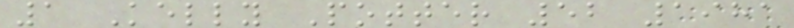1 Kelly Potter 52 1981
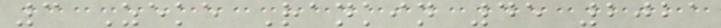3 Zeke Rankin 45 2021
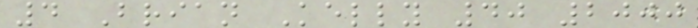4 Brian Kelly 40 2000
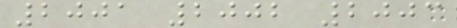2001 2002 2003
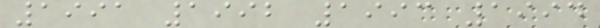1991 1992 1993 1994
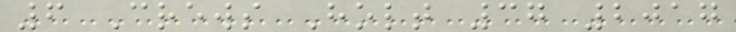6 Crews Holt 37 2017
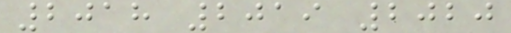2018 2019 2020
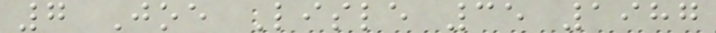7 Joe Lisle 35 1987
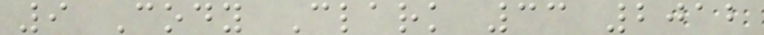9 Cody Clark 33 2012
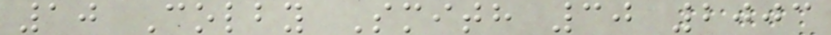10 Colby Smith 30 2003
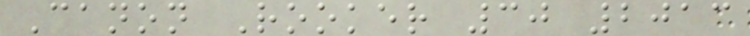Canon Rooker 30 2013
